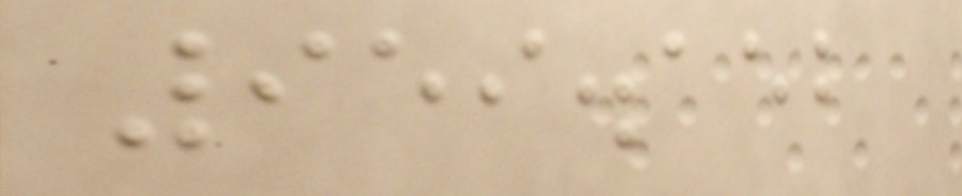959.152
